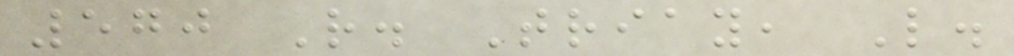570 R. Triay, L.
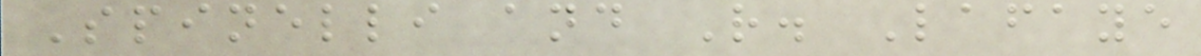Spinelli and R. Lafaye
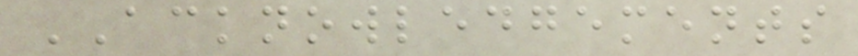ACKNOWLEDGEMENTS
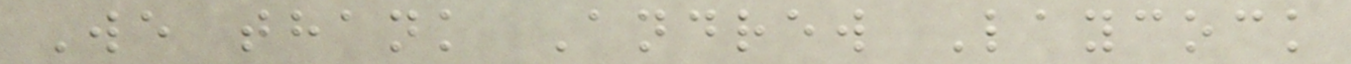We thank Andrew Laycock
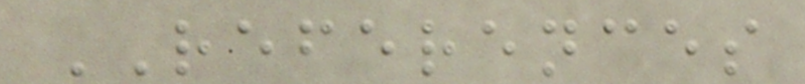REFERENCES
